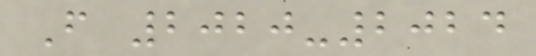F 2020-2024
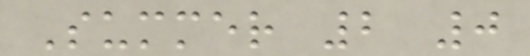Summer 2 0
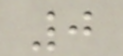0
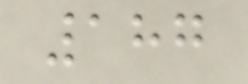187
